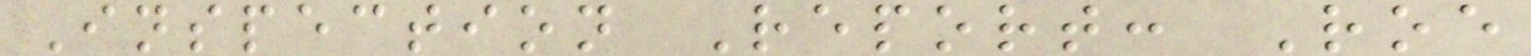Inspection Report: Roe
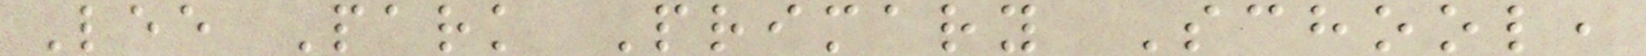Lee Park Primary School,
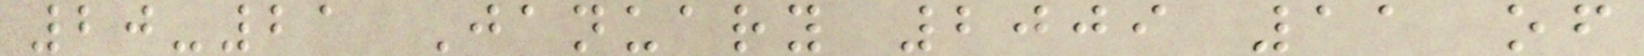20-21 January 2009 11 of
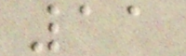11
